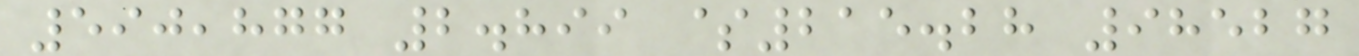590,877 2.899 $215.28 98527
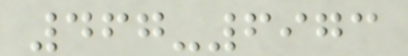467-6973
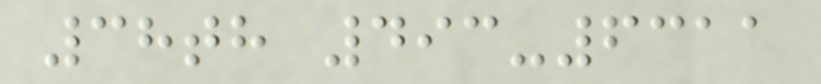38th 493-6311
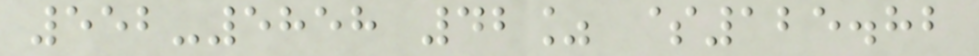552-5858 42% $125.82
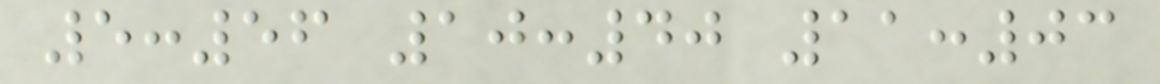5:56 10:40 11:03
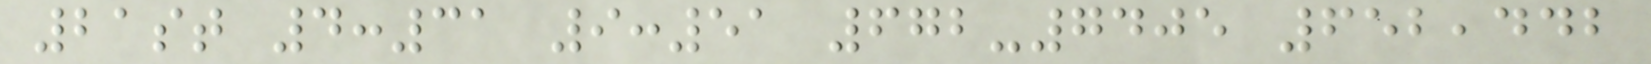21st 4:31 9:51 672-7405 652,442
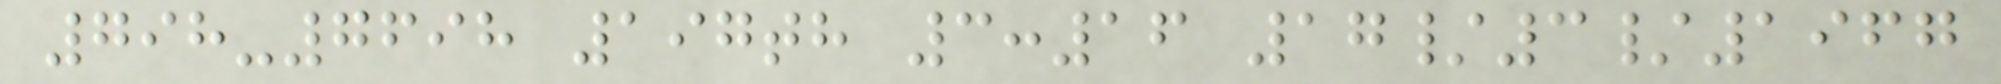798-7698 197th 3:16 17/3/1967
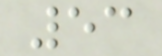53
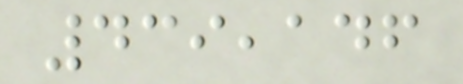439,146
